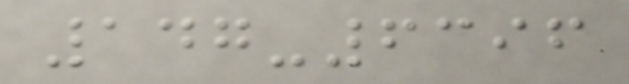147-6396
